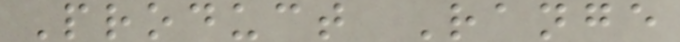Product Range
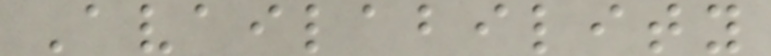Availability
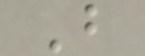B
